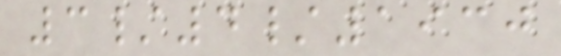3/4/1930
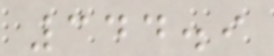344.9
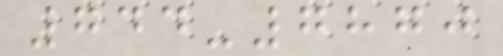744-7870
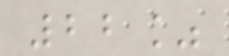22%
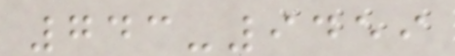743-9459
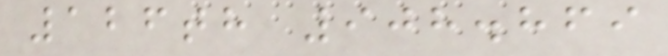126th 908.869
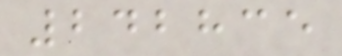242835
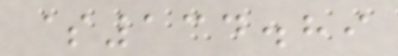$134.89
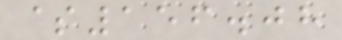$156.08
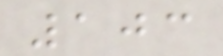103
